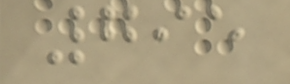795
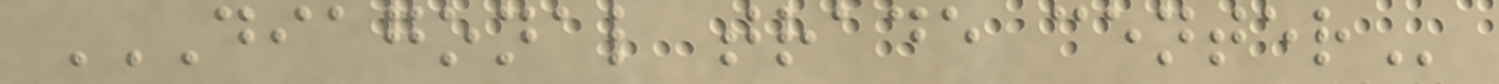DIAGONAL TRADE CENTER
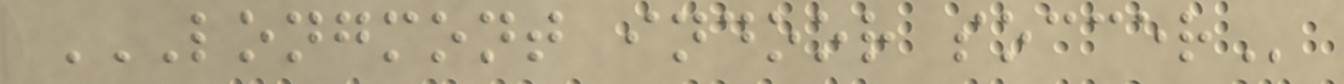LONGMONT INDOOR SOCCER
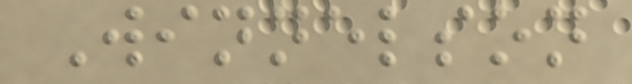Winnelson
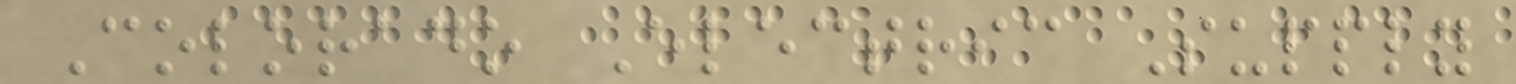Colorado Electric Supply
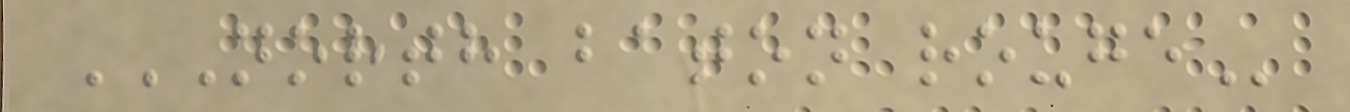NORTH BATON ROUGE
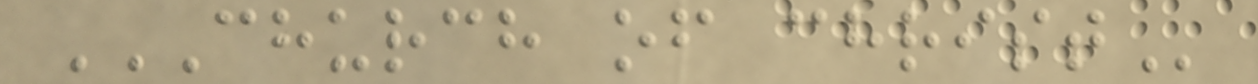CHURCH OF CHRIST
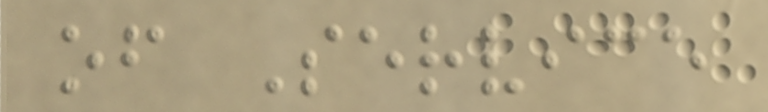of Service
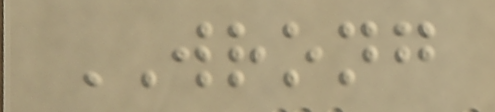WRONG
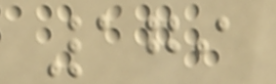179
